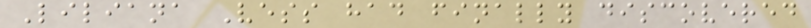Liliana Vess had finally discovered
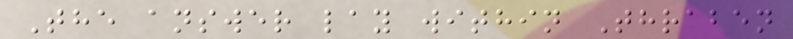The answer lay within Thraben
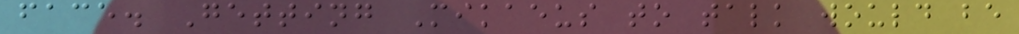face. Getting Mikaeus to talk would be
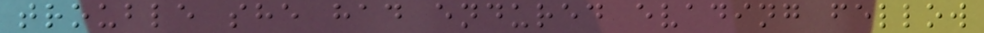trouble she had endured evading fellow
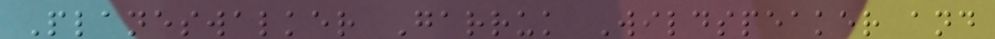Planeswalker Garruk Wildspeaker and
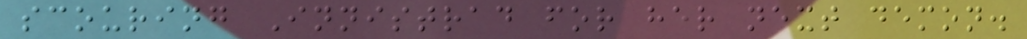scouring Innistrad for her next demon.
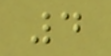4
